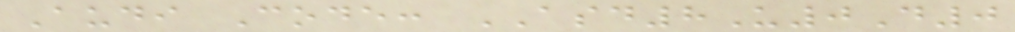Audi Code: ASD8U0D0
